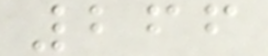266
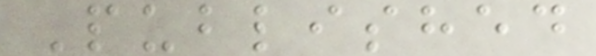Published
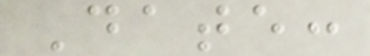Date:
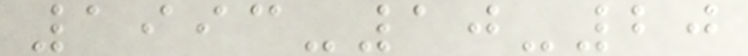1993-10-20
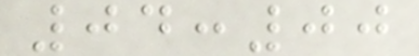04:00
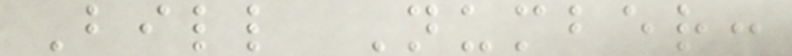Bill Number:
